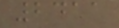2411
